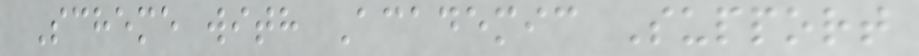Scheme with Academic Support
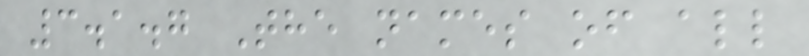3.1.7 The names of all
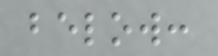below:
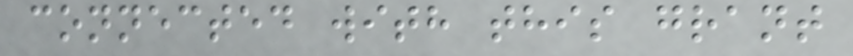connected with this grant
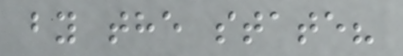by the state?
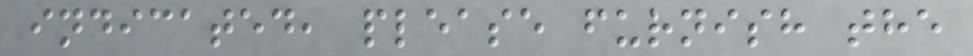indicated, please furnish the
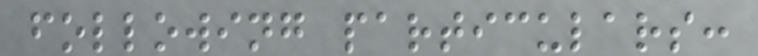following particulars:
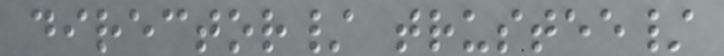director/ trustee/
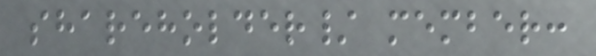shareholder/ member:
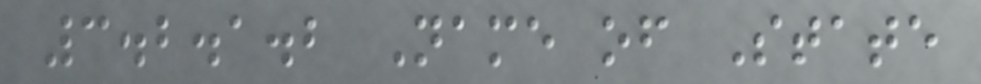3.2.1.2 Name of State
